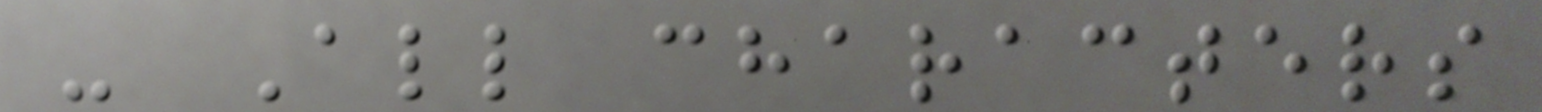- All characters
